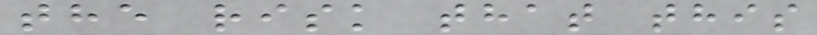the risk that this
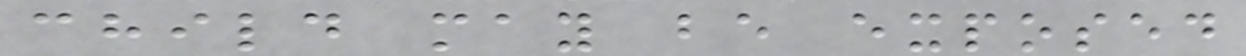child may be exposed
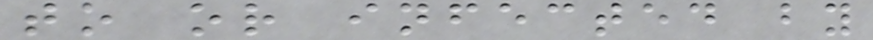to or infected by
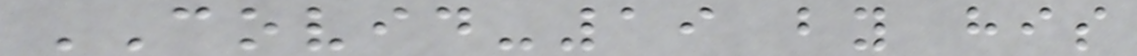COVID-19 by his
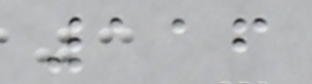116
